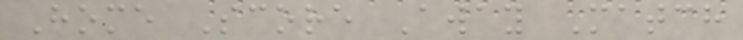Home Score Away Match
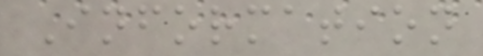Information
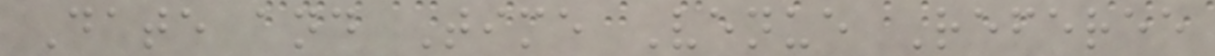Date and Time Venue Referee
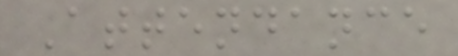Attendance
